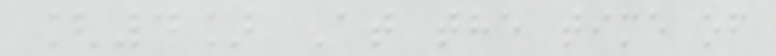[4] At the time of
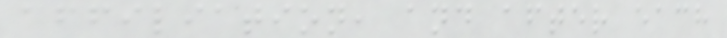affiliation, and after each
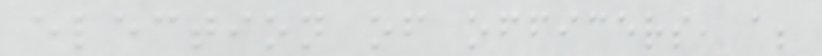election of officers, a;
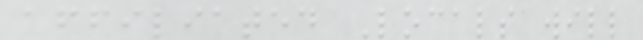affiliated Locals will
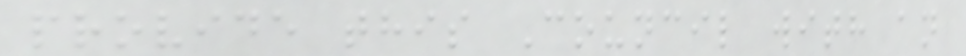provide this Council with an
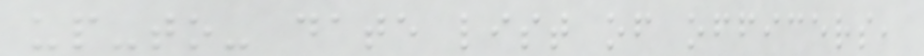up-to- date list of officers,
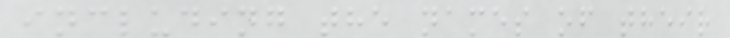including the names of their
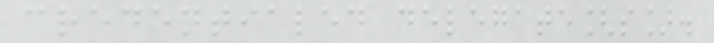credentialed delegate[s].
